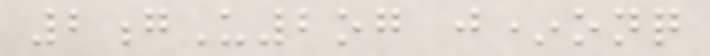2gU2og j*onq
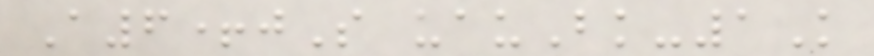A6+jS uauBk-1K
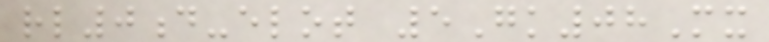rl0d-elot 5Gk08Mx
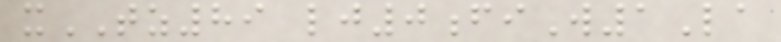xTZ89 lj0fiW1La
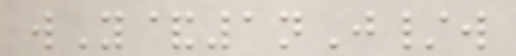wY&1nJ/w
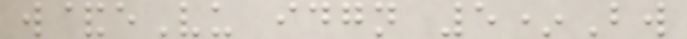w&eVu idgn 5*Bw
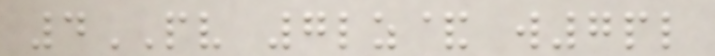4PV 7lz& w7pl
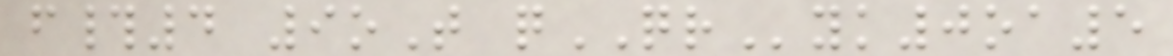f#4 9oT qQRyk0oa5
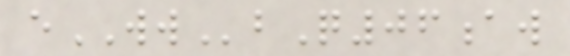eWWbQ06aw
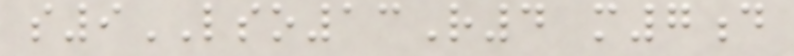s9LSO13R4 m7d
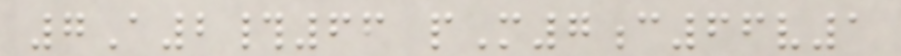7A2#66 pM7c66v1
